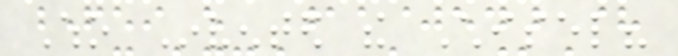Who Invented the Chisel?
